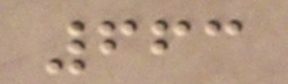663
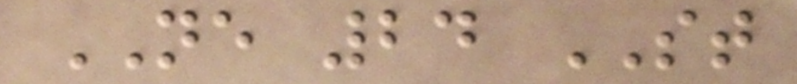NE 24 ST
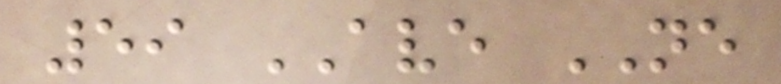59 AVE NE
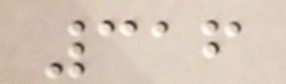316
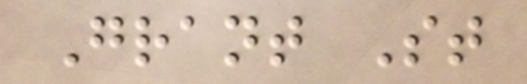Grant St
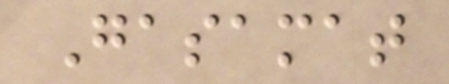Gasamat
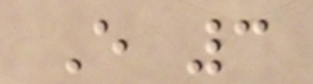E 3
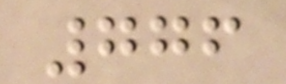776
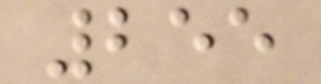255
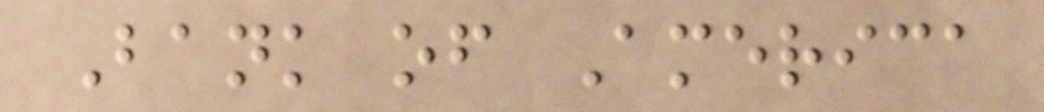Bank of America
